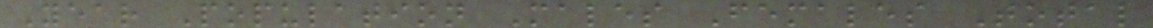Year Population Males Females Total
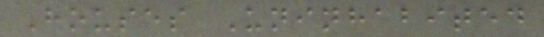Houses Uninhabited
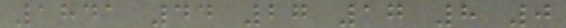1841 44 27 17 8 0
